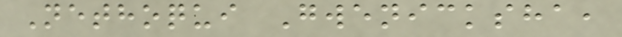Nethoqui Gwenicksha,
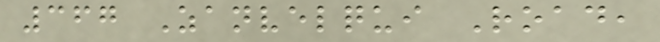367 Zanvelqui Road,
